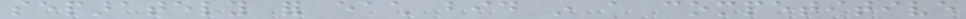separately for each bid in a competitive
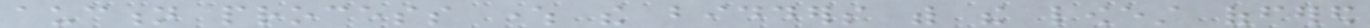auction process where the bidders with the lowest offered
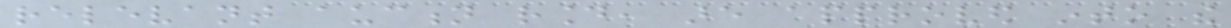relevant auction round, are approved into the
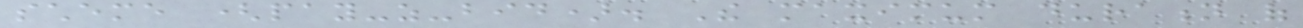scheme (pay-as-bid). The maximum duration of
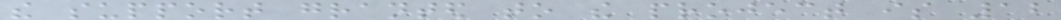the support granted to the project is 12
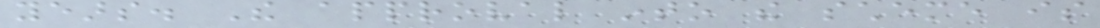years. The approval into the scheme is
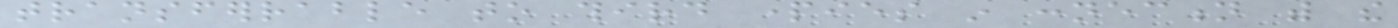transferrable to third parties in connection with the
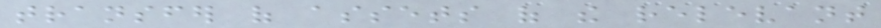transfer of assets of the relevant
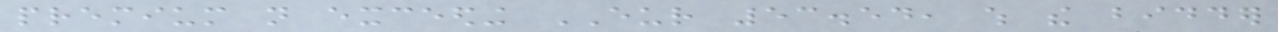premium not exceeding EUR 53.54, which the bidder
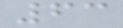63
